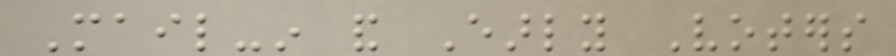Mail-in and Early Voters
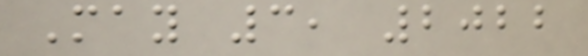May 3, 2022
